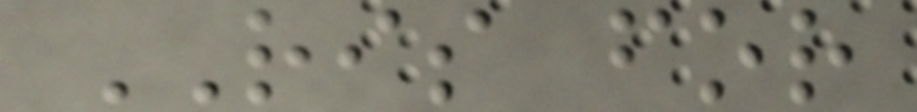RIS for
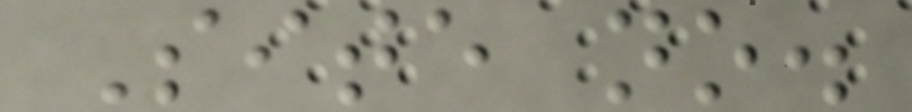Site no.
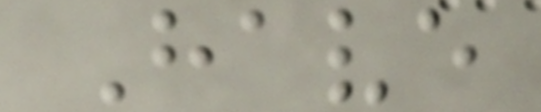Have
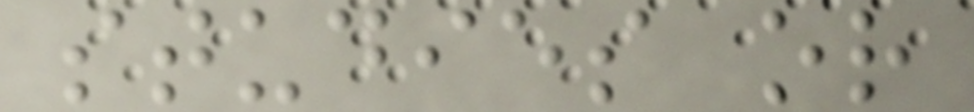studies or
